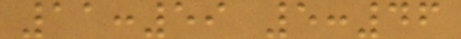11:59 5:46
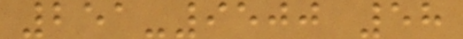251-9500 58
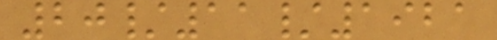20/11/1921
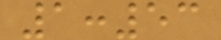1:53
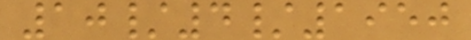10/4/1950
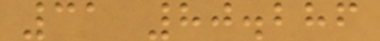31 80.286
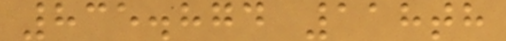835.874 118th
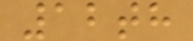12th
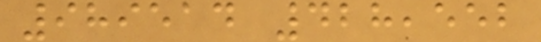989514 428,552
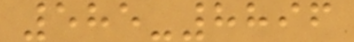585-8896
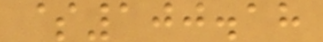$100.18
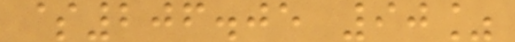$206.05 90%
